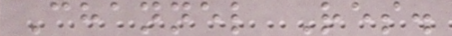Channel Res.
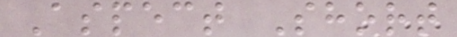Aspect Short
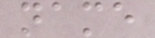name
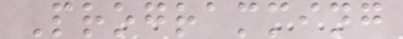Programming
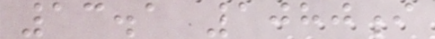13.1 1080i
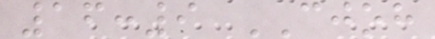16:9 CJOH
